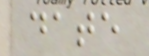date
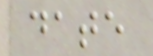date
